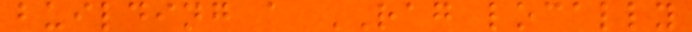building a RAG locally
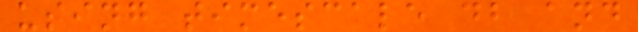using timescale db and
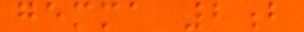gemma 2b
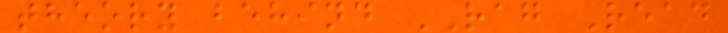theory behind RAG Read
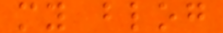my blog
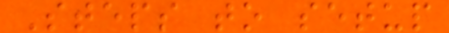Steps to setup
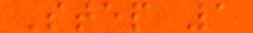Step 1
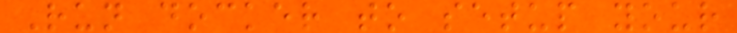Run docker to setup your
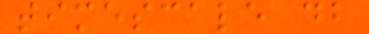timescale db
